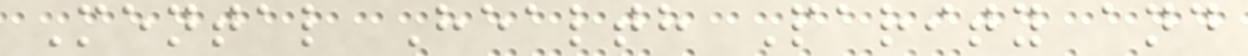Mental Health Parity and
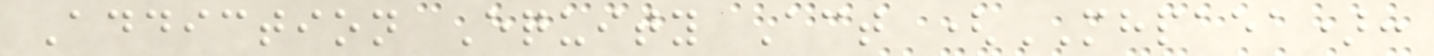Addiction Equity Act (MHPAEA):
